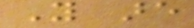You are
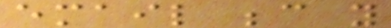email because you
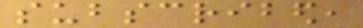subscribed,
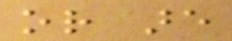or are
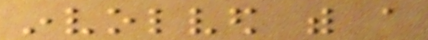involved with a
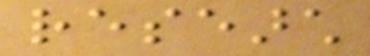research
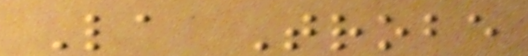La Trobe
